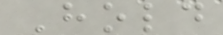Hold
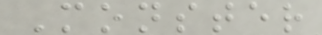Monster
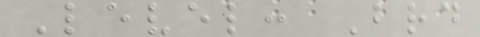Level: Brd
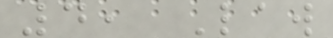4, Law
